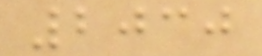2030
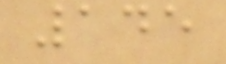145
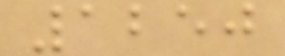1250
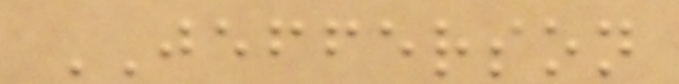JEFFERSON
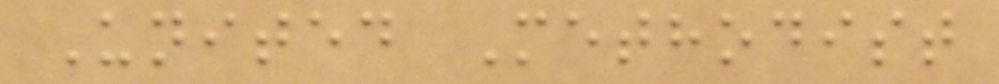United Methodist
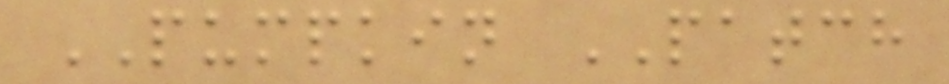PUMPKIN PATCH
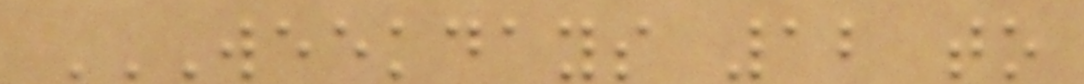WEEKDAYS 12 TO
